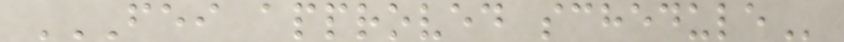FEI APPROVED SCHEDULE
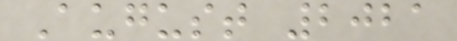August 2021
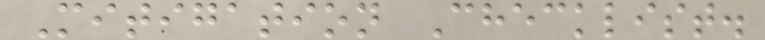Mitigation Checklist.
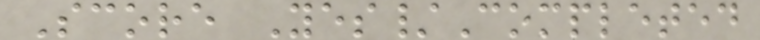Score Yes/Completed
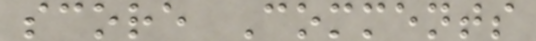score Comments
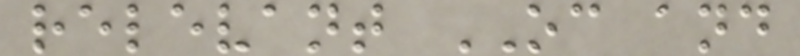relevant OC and
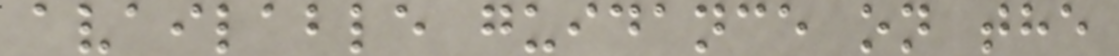available guidance on the
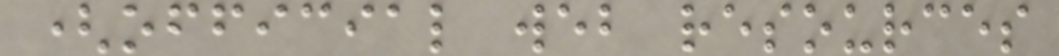(official web resources
